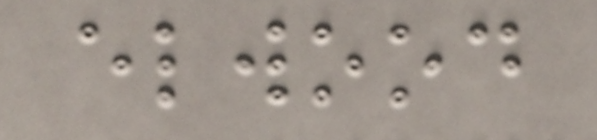elwood
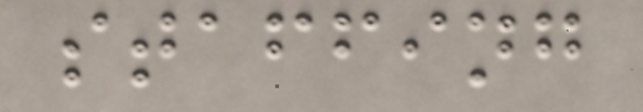staffing
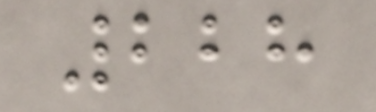228
